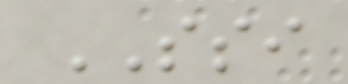SSI
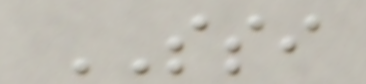SSI
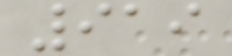919
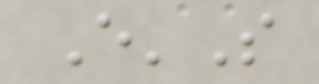E'S
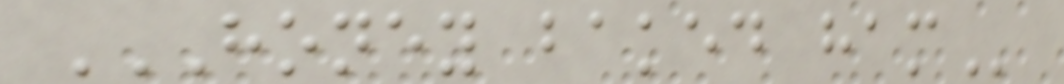HONEY BAKED HAM
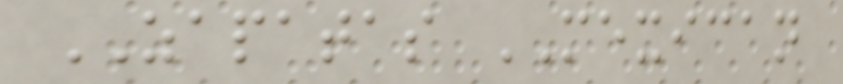ZAPATAS MEXICAN
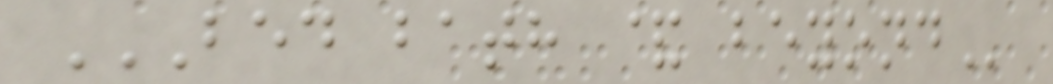BED BATH & BEYOND
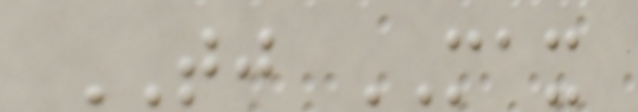TJ MAX
